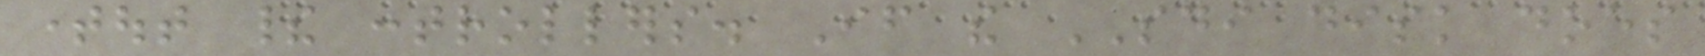timeout their controllers. If the SDI disk does
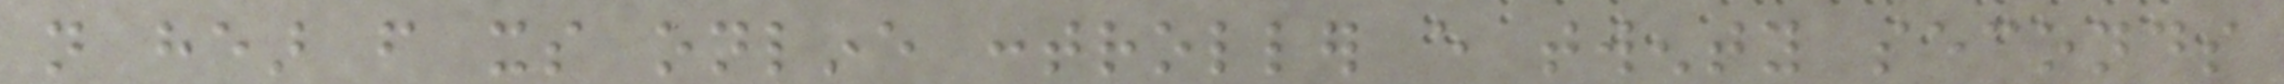not hear from its online controller every twenty seconds
